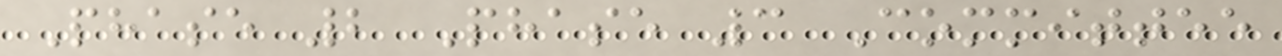Phase 2 Phase 3 Committee
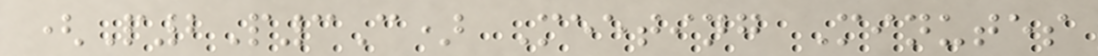(P2P3C) Meeting Minutes
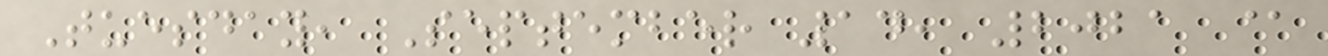Tuesday, September 14, 2021 @
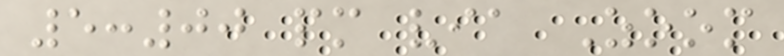5:00 pm via Zoom
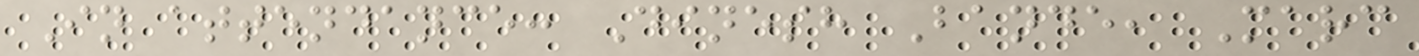In attendance: Dinesh Bande, Marc
